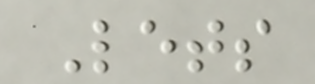Lets
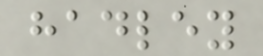hadley
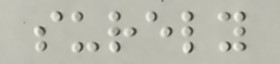surely
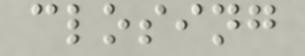closing
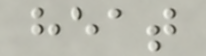heat
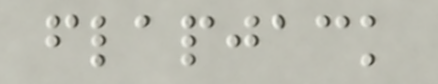flapjack
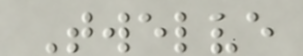Twelve
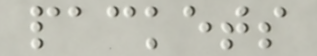packets
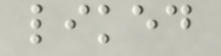liked
